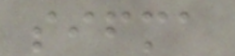sifma
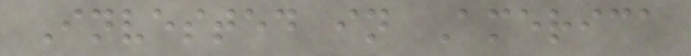Invested in America
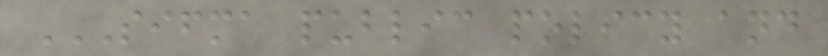SIFMA PUBLIC POLICY AND
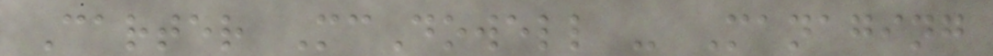Carter McDowell - Managing
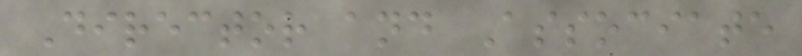Director and Associate
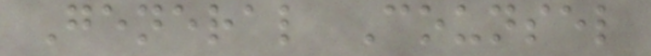General Counsel
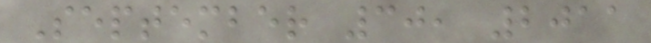September 30, 2011
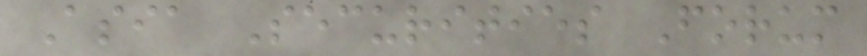Asia Securities Forum
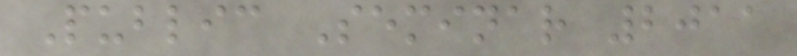Public Seminar 2011
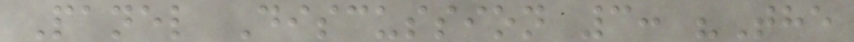Panel Discussion 3: "The
